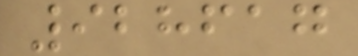928617
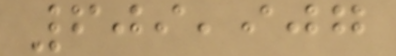609,907
